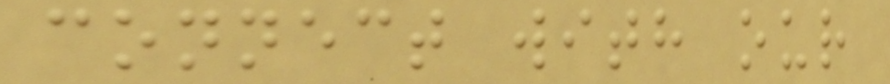connect with our
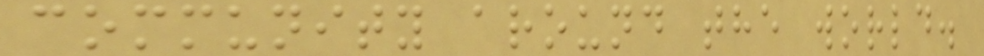community around the world.
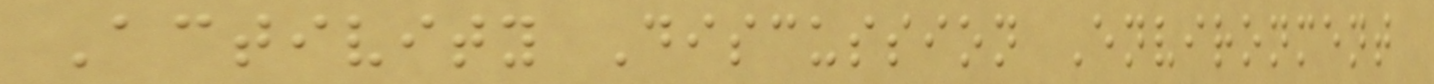Activity Discussion Environment
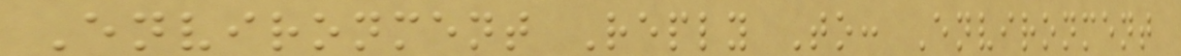Environment Reply To: Environment
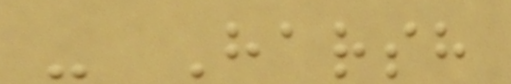- Harsh
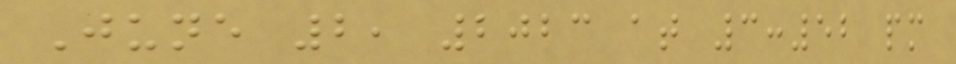June 2, 2023 at 3:52 pm
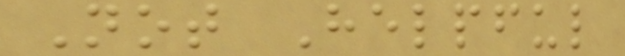Not Helpful
